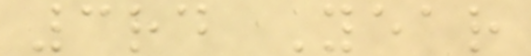3rd Year
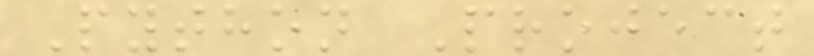Python Project
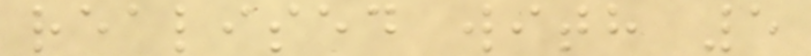realised with 5
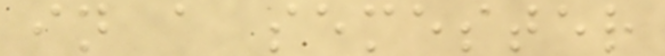in a semester
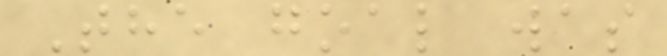The goal was
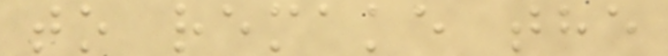to remake the
